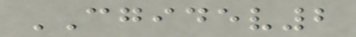CGIDEV2
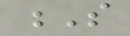S
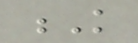K
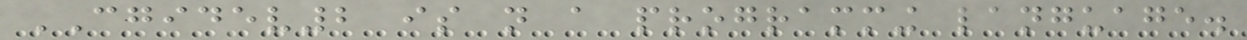CGIDEV2 is not a programming language.
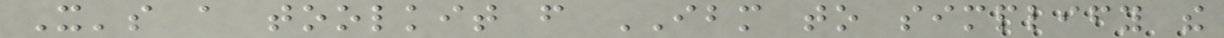It's a toolkit from IBM to simplify the
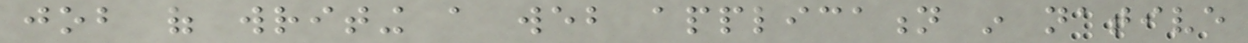job of writing a web application in native
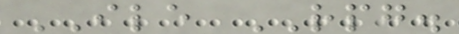ILE RPG.
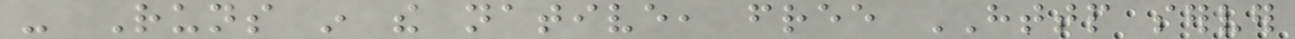- Runs in the native, free HTTP server
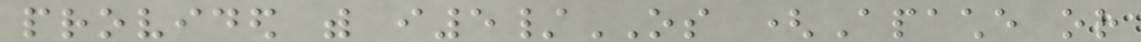provided with i5/OS (Apache or
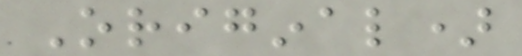Original)
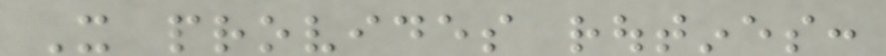It provides routines:
